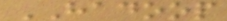HADOOP
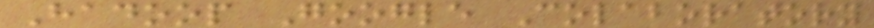Hadoop Google Colaboratory
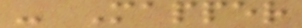- Mapper
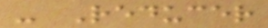- Reducer
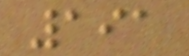191
